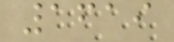1619
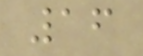16
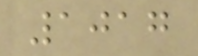1017
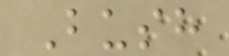Bush
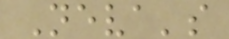Neva's
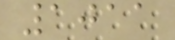1011
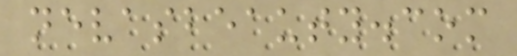nevasbeauty.com
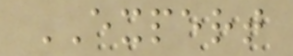EXPERT
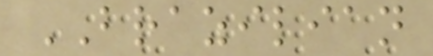BRAZILIAN
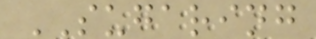SUGARING
